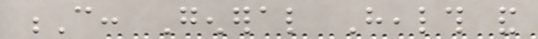C: General Health and
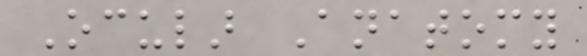Ocular Anatomy
